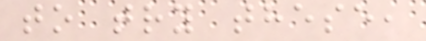to try these,
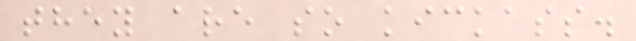they are so kickass.
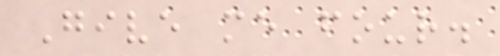Give me four.
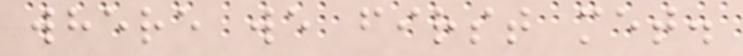where we first met.
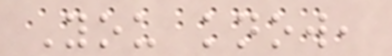You know,
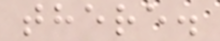there.
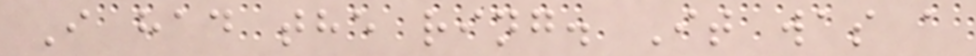I had the ring. It was a
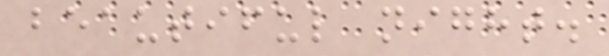beautiful night.
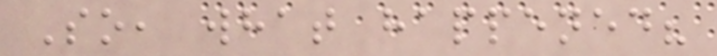So, what happened?
